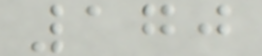170
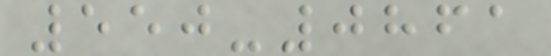550-0861
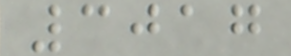3017
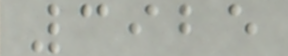3925
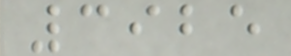3925
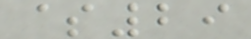$29
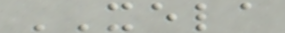XELA
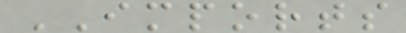IMPORTS
